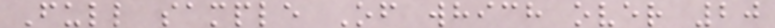Full sample Of which over 20
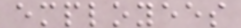employees
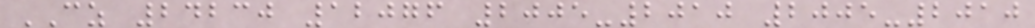CZ 24230 12076 2005-2010 2005-2010
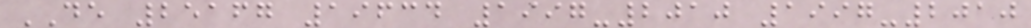DE 25167 19634 1997-2010 1997-2010
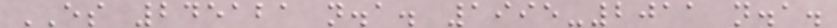ES 245121 n.a. 1995-2011 n.a.
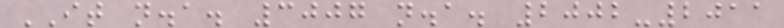IT n.a. 3007 n.a. 2002-2011
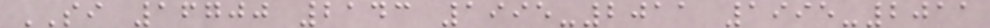SI 16700 2143 1995-2011 1995-2011
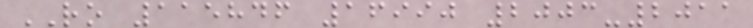RO 115846 16990 2003-2011
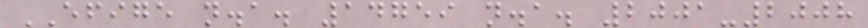EFIGE n.a. 14759 n.a. 2001-2008
